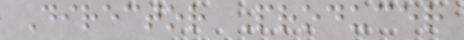Director Producer
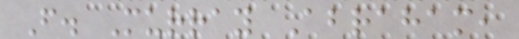F. Murray Abraham,
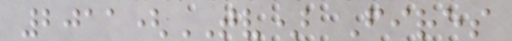2011(TV) Fires
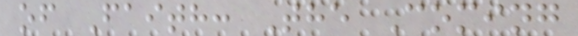of Faith: The Coming
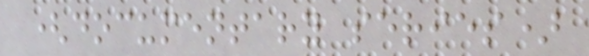(documentary series)
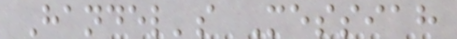Handel's Messiah
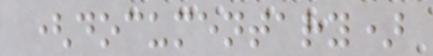(documentary)
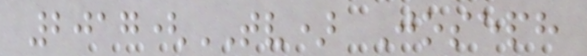2017(TV) Joseph
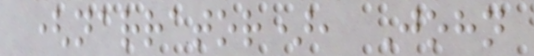(narrator), John
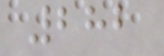282
